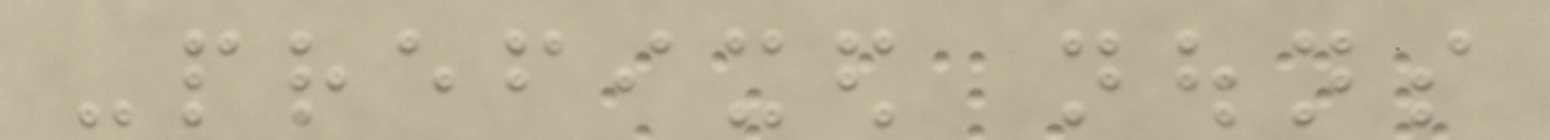-prefixed nouns
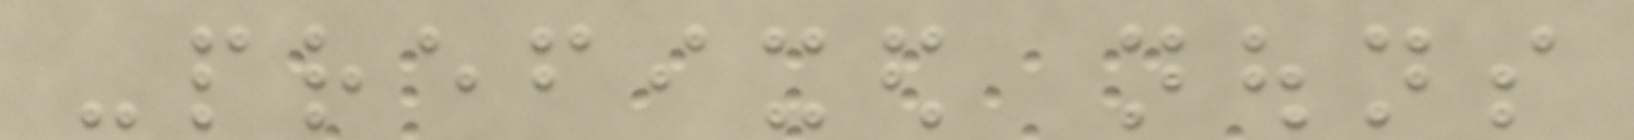-prefixed nouns
